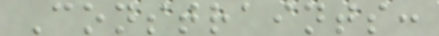Constraints:
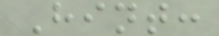Hint:
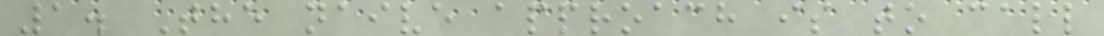1. The naive approach is to call
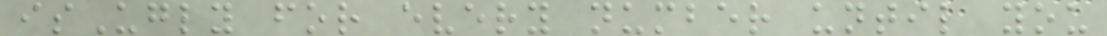isUgly for every number until you
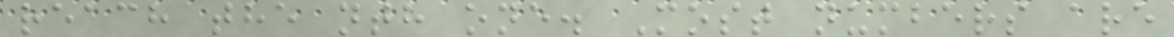reach the nth one. Most numbers are
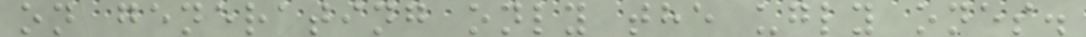on generating only the ugly ones.
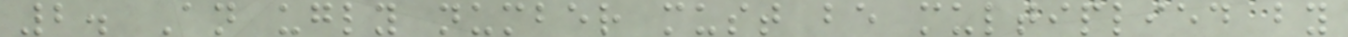2. An ugly number must be multiplied by
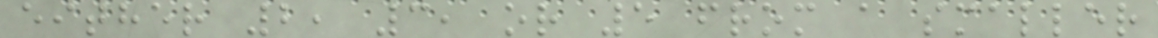either 2, 3, or 5 from a smaller
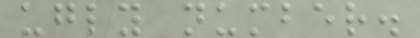ugly number.
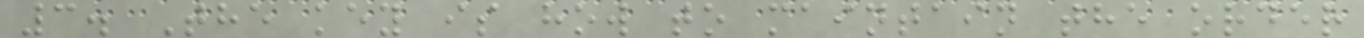3. The key is how to maintain the order
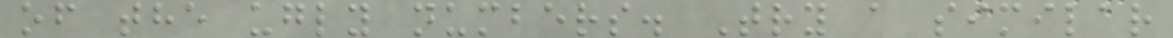of the ugly numbers. Try a similar
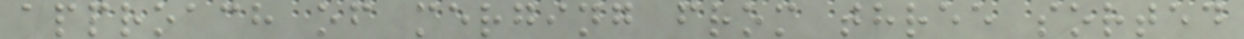approach of merging from three sorted
